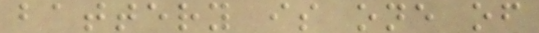battery is one of
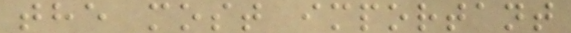the most important
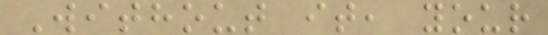Without it, your
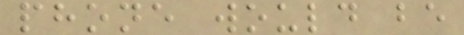phone would be
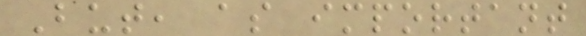But, as important
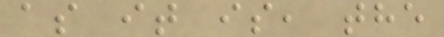as it is, the
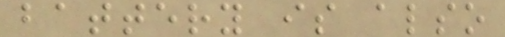battery is also
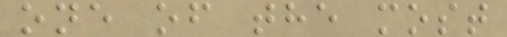one of the most
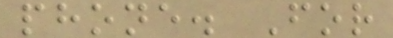phone. For
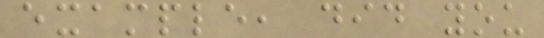example, did you
